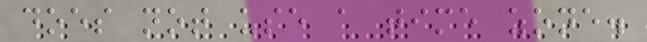does not use a time zone.
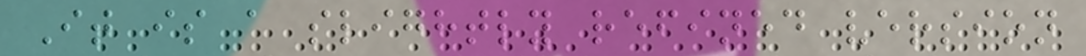It is a slightly refined version
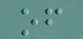of
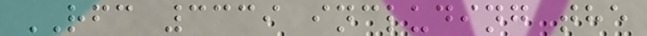RFC 3339 including the
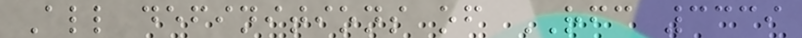All definitions of RFC 3339
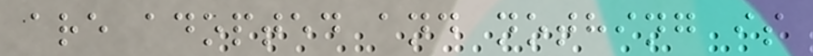are adopted and nothing is
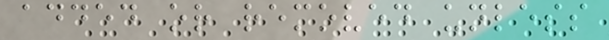added or removed unless
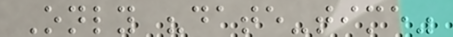Only "date-time"
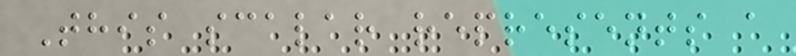This scalar represents a
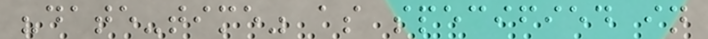"date-time" as specified in
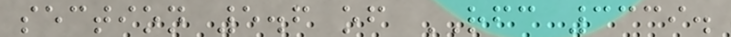section 5.6 of RFC 3339.
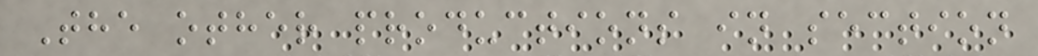The other productions in section
